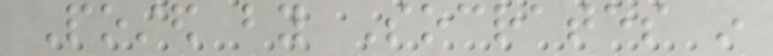Posted by Socrates in
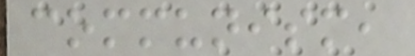communism,
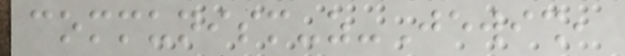communism-as-Jewish,
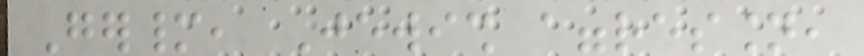Germany, Jewish aggression,
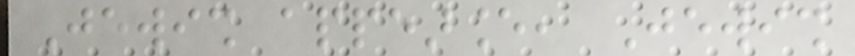Jewish appearance, Jewish
